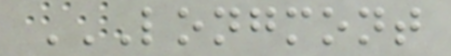LONGMONT
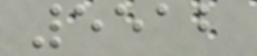5512
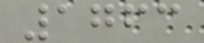1763
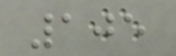105
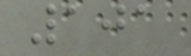101
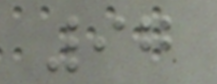97
